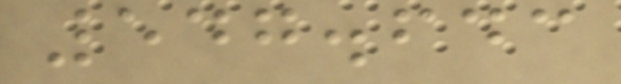547.643
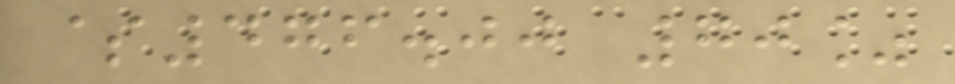$476.00 70%
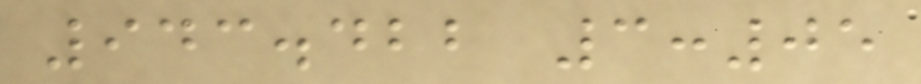943.422 3:05
